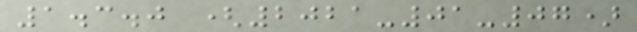1.3.0 (2021-01-07)
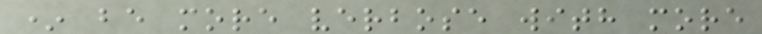* be more verbose with more
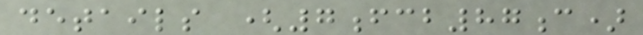details (7fcb87c)
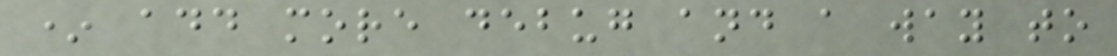* add more debug and a way to
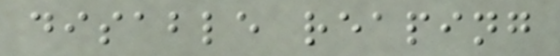disable reaping
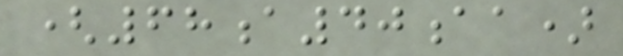(68a40aa)
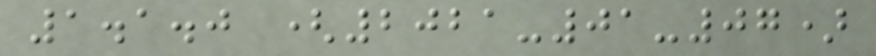1.1.0 (2021-01-07)
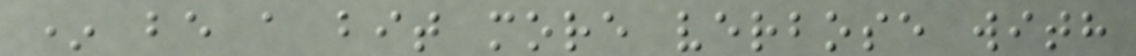* be a bit more verbose with
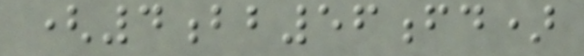(4bb56fd)
